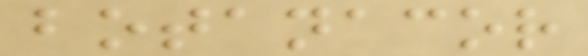botanacor
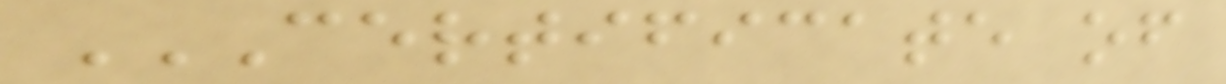CERTIFICATE OF
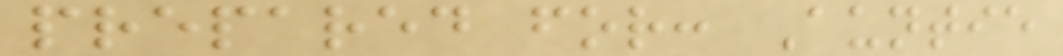prepared for: Auntie
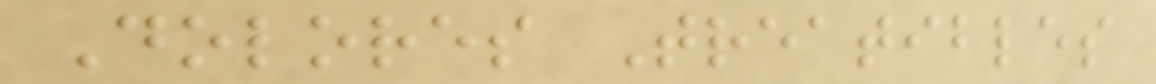Dolores Treatibles
